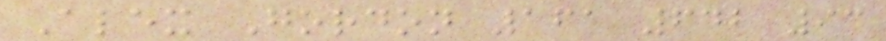Alex Gordon 161 642 93
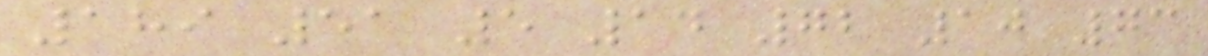189 51 5 14 72 10 73
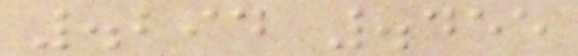.294 .455
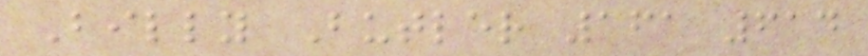Billy Butler 161 614
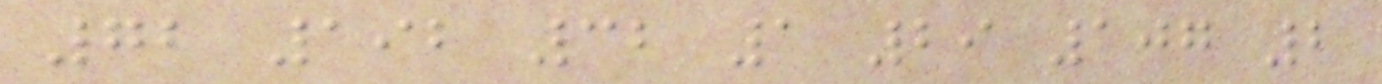72 192 32 1 29 107 2
